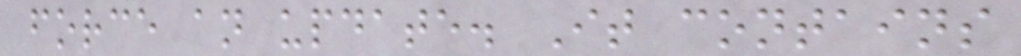force an update. It contains
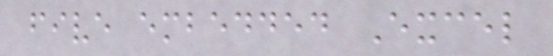five embedded Excel
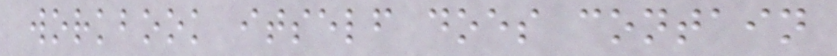workbook itself does contain
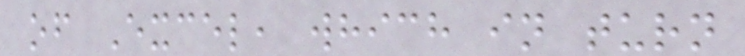of Excel, which in turn
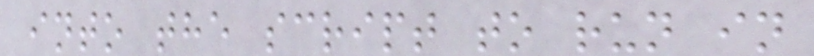into the script to run in
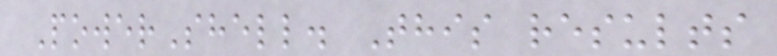PowerShell. This results
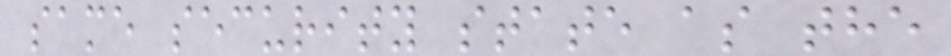same security state as the
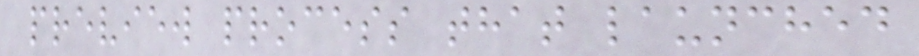preview process that launched
